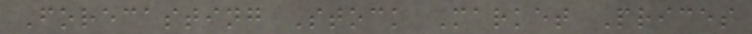Forecasting Stock Market Prices
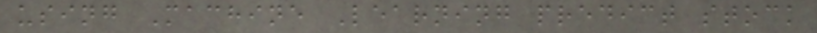using Machine Learning predict stock
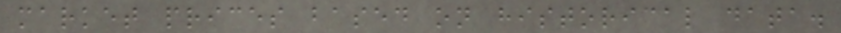market prices based on historical data.
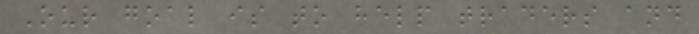Our goal is to help traders and
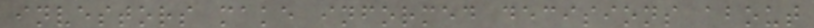investors make informed decisions about
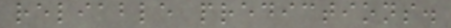reliable predictions.
